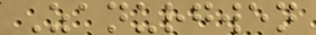Zanurgwen
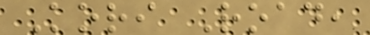Kori Road,
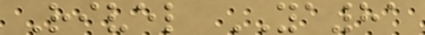Rivel YA81
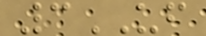3UF
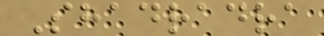Shadradra
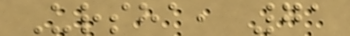Ursha, 71
